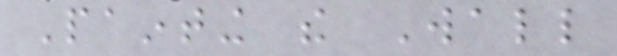Painting the Wall
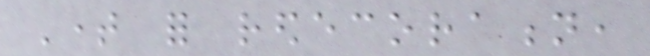Time for redecoration,
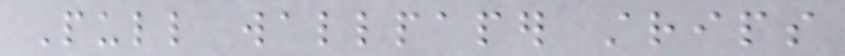Pull wallpaper strips
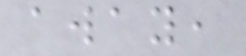away,
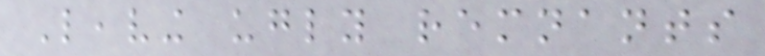Leaving ugly remnants
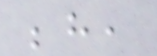behind,
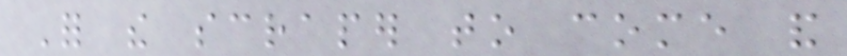For the scraper to come and
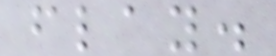flay.
